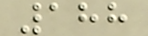188
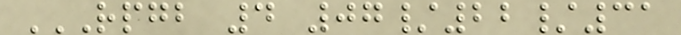RPGB 4 07/22/31
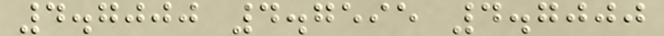4.7000 4.7595 4.7000
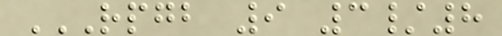RPGB 9 3/8
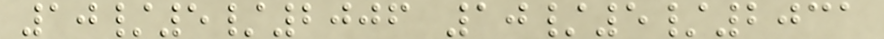10/5/2006 10/5/2031
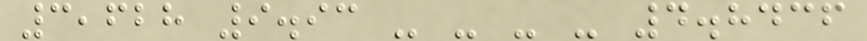3,628 9.93 - - - - 4.8436
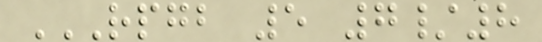RPGB 5 7/8
